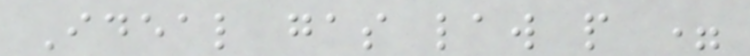Ideal gas law p =
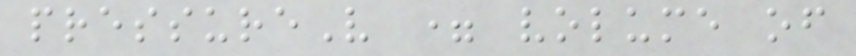pressureV = volume of
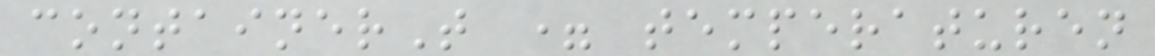containerT = temperaturen
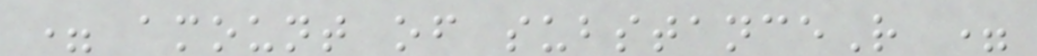= amount of substanceR =
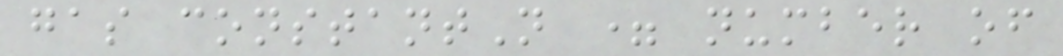gas constantN = number of
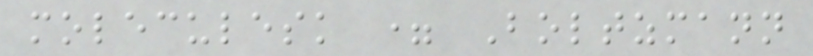moleculesk = Boltzmann
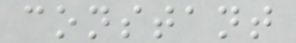constant
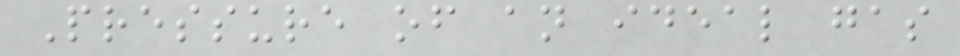Pressure of an ideal gas
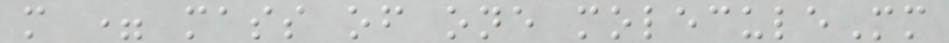m = mass of one moleculeMm
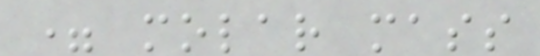= molar mass
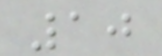10
